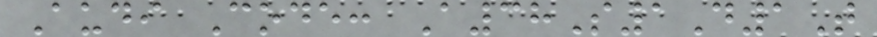Audi Code: A38S1D1T
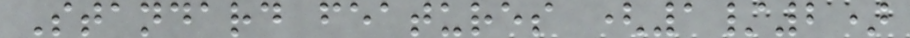Standard features (1/2)
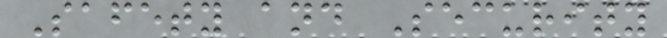Safety and Security
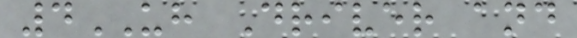4UH Driver and
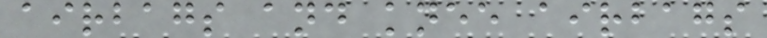airbags and knee airbags
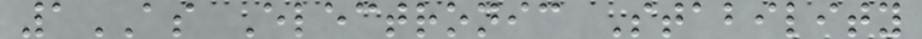1AS Electronic Stability
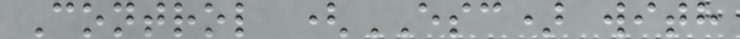Control (ESC) with
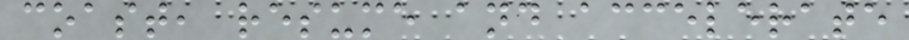coast, resume and accelerate
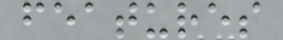features
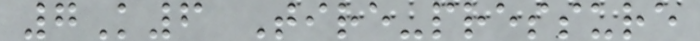7K6 Tire-pressure
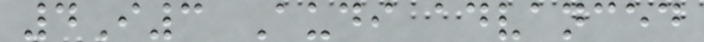4I3 Audi advanced
